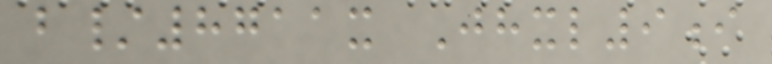b/8711x Jhxl9i
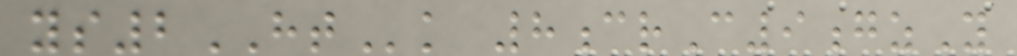ys2HTk 8crC9gzY
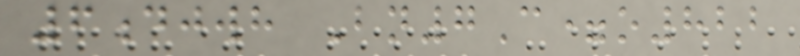6djwh Bn7C=o822
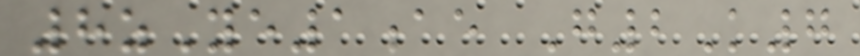8zYe1ae G2K7
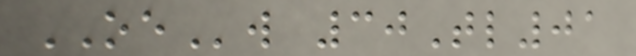OEw 30Tl01
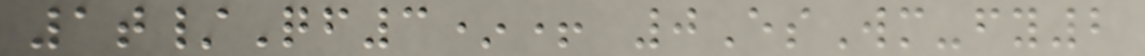1t/Qf3*+ 0EsWm-fy2
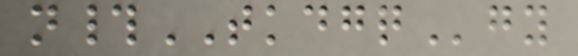n#TKDGQgy
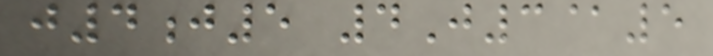j4j5 4J3@5
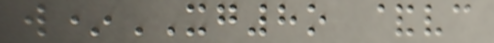w*XG8o &vc
